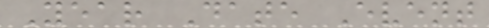Year Date Event
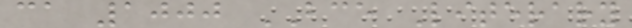ca 1000 BCE Literary
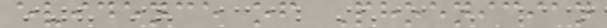evidence of Phoenician
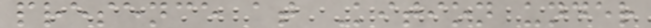presence at Kition under
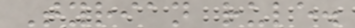Tyrian rule.
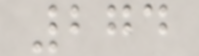274
